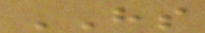HS
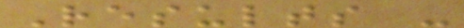Results -
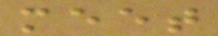meet
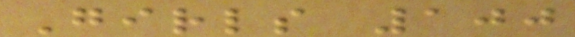Girls 100
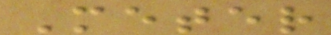Meter
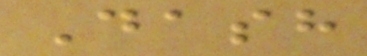Dash
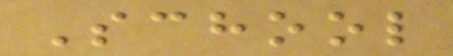School
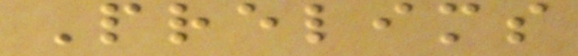Prelims
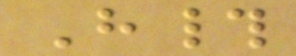H#
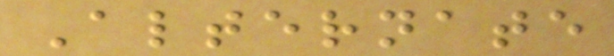Alternate
